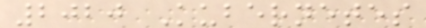2020 Kubernetes
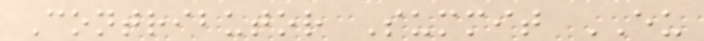Contributor Summit EU
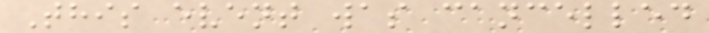This event was cancelled
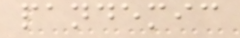pandemic
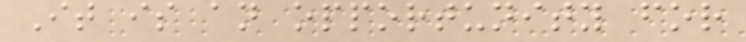It is an opportunity for
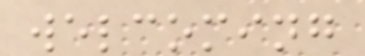welcoming
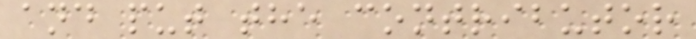and put the contributor
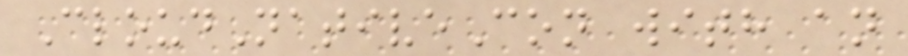CloudNativeCon with an
